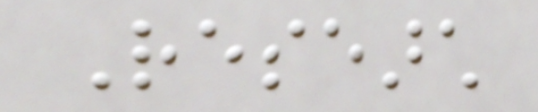Research
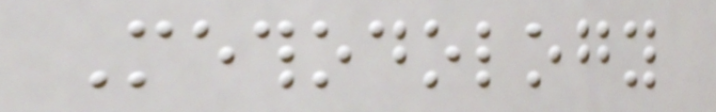Methodology
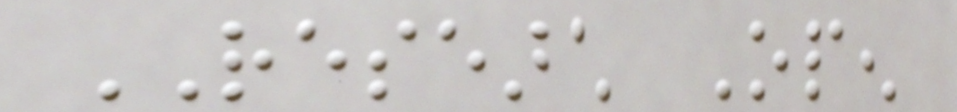RESEARCH Open
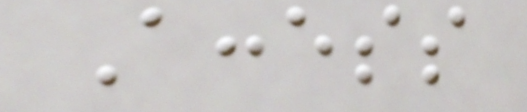Access
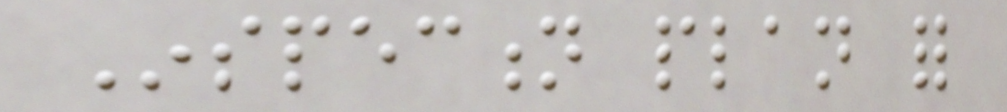Inspection plan for
